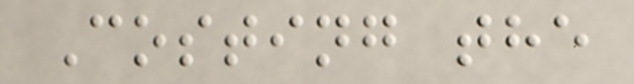Costing the
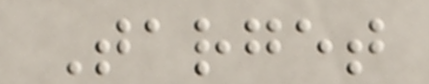Target
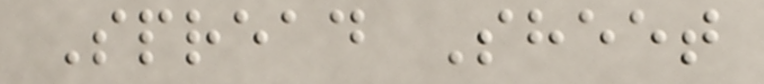Spread Sheet
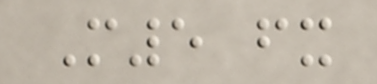M5 fx
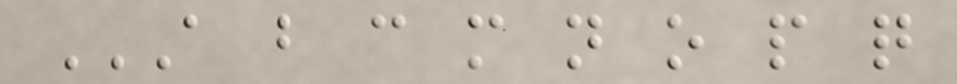A B C M N O P Q
